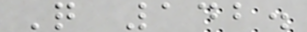Q 142.
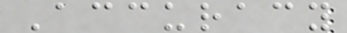Accuracy
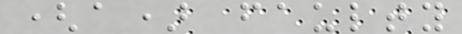(a) faulty
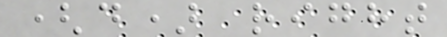(d) right
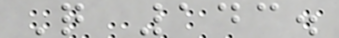Q 143.
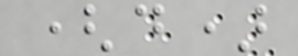(d)
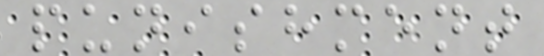punishment
